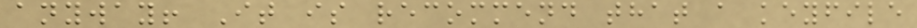anyway! It is recommend that a keyfile
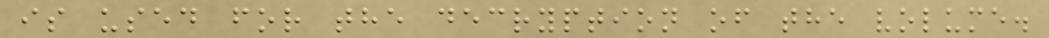is used for the decryption of the volume.
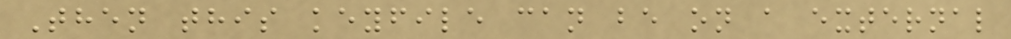Then this keyfile can be on a external
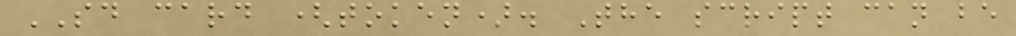SD card (token). The script can be
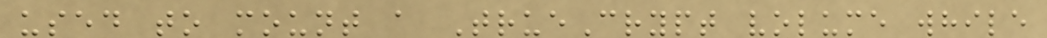used to mount a TrueCrypt volume while
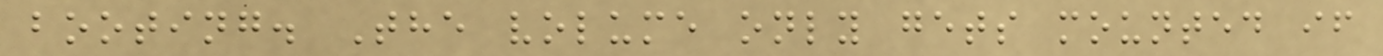booting. The volume only gets mounted if
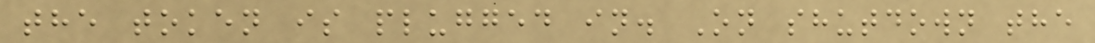the token is plugged in. On shutdown the
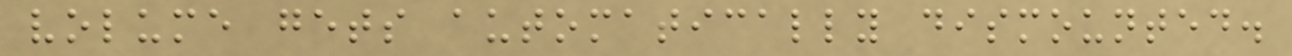volume gets automatically dismounted.
